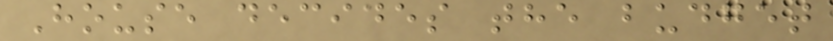House decides the budget
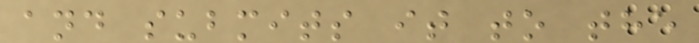and submits it to the
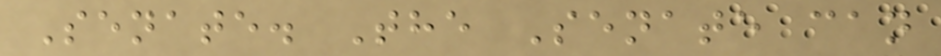Senate. The Senate can
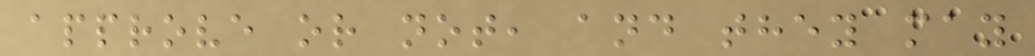approve or not, and they may
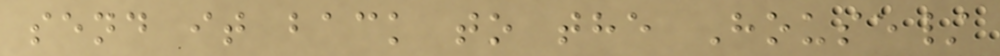send it back to the House/
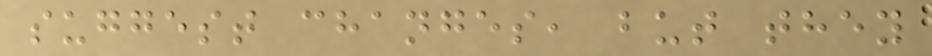suggest changes, but they
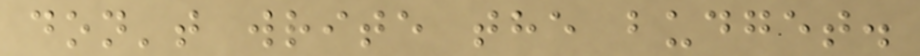don't write the budget.
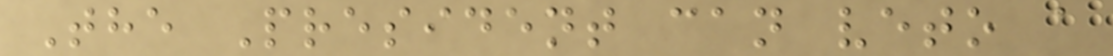The President can veto a
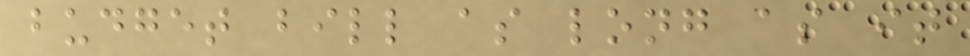budget bill as long as it
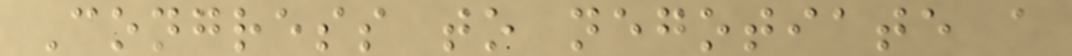Congress to negotiate a
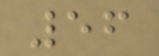56
